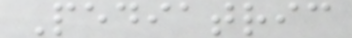Pediatric
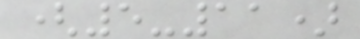(5-11)
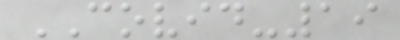COVID-19
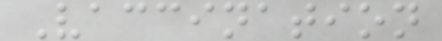Vaccination
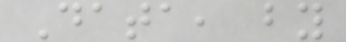Data, by
